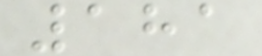181
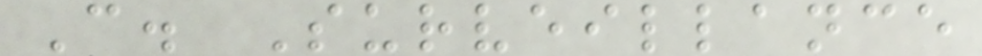C. Surveillance
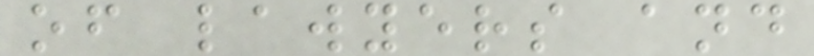of lawyers and
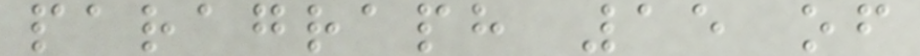paragraph 15 of
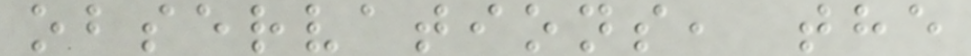observations, the
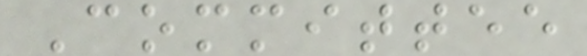Committee
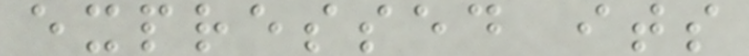expressed its
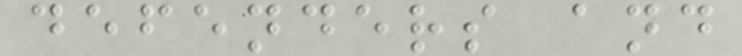defenders and
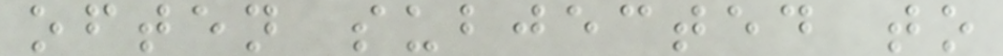often subjected to
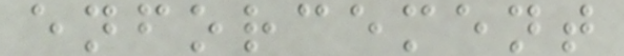enforcement
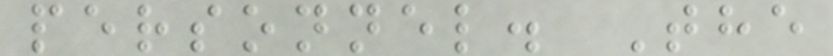personnel. The
